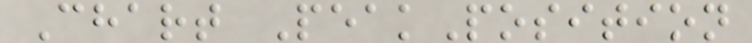Chart PeakPosition
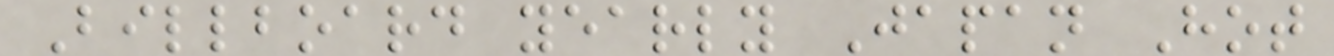Billboard yearly Japan Hot
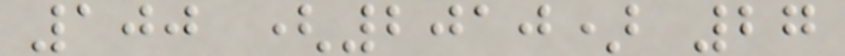100 (2010) 27
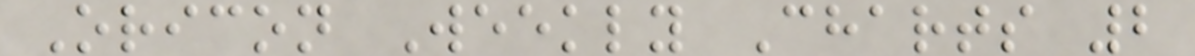Oricon Weekly Charts 2
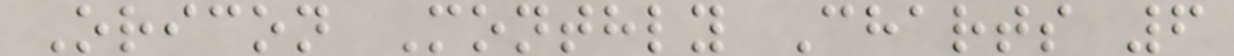Oricon Monthly Charts 6
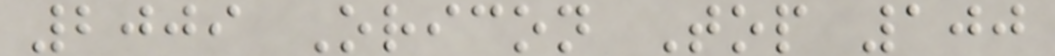2009 Oricon Top 100
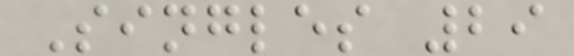Singles 29
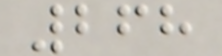268
